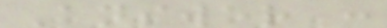Answer :
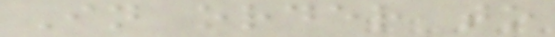In order to
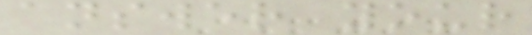answer your
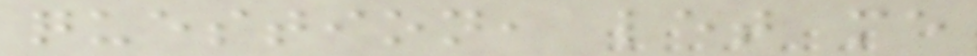question, let me
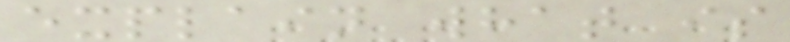explain what is
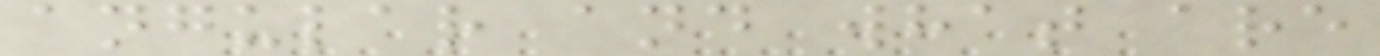angular and what are
